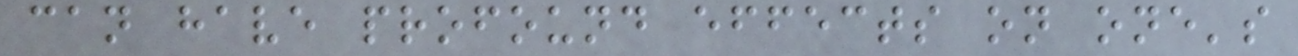can have profound effects on one's
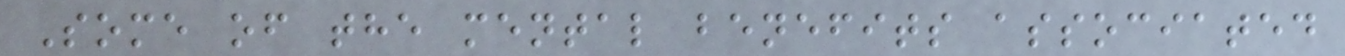Some of the mental benefits associated
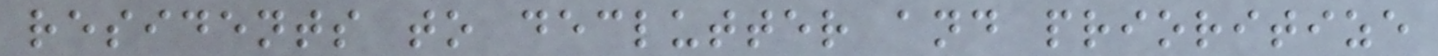residents to declutter and prioritize
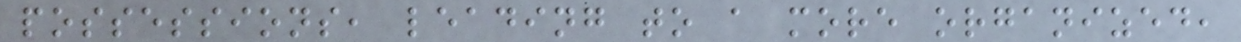possessions, leading to a more organized,
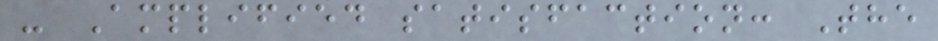- Amplified satisfaction: The
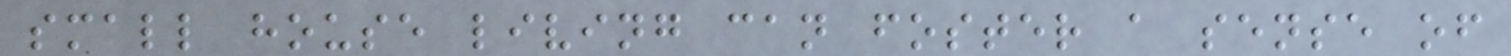small house living can foster a sense of
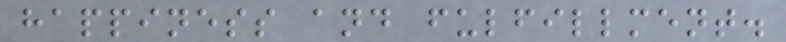happiness and fulfillment.
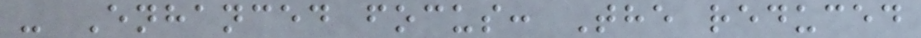- Enhanced focus: The reduced
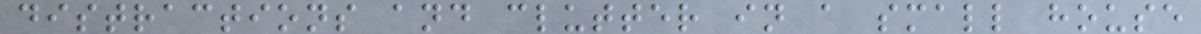distractions and clutter in a small house
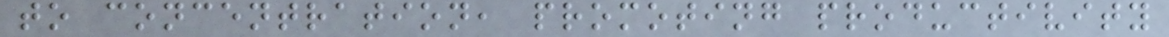to concentration, promoting productivity
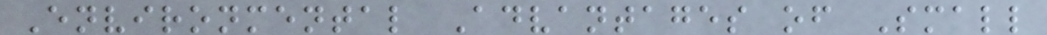Environmental Advantages of Small
